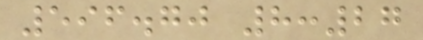596.70 8:27
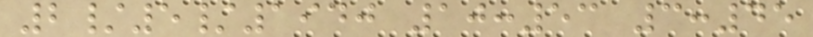2/5/1940 10:53 3:45
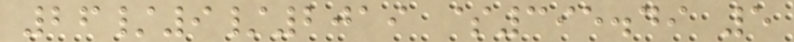26/9/2019 $395.49 5
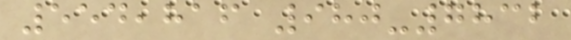554,816 980-7832
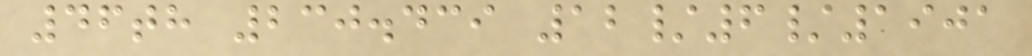46th 230.439 12/6/1901
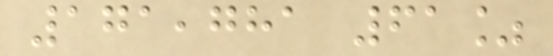171,781 61%
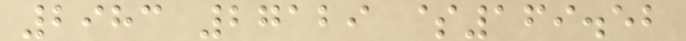2983 27129 $169.52
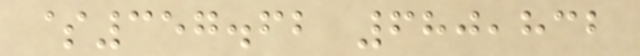$357.62 680,832
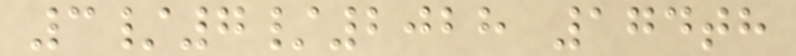3/7/2028 174th
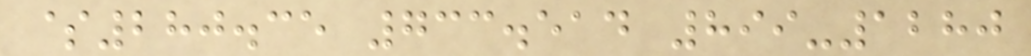$280.35 733.514 899-1280
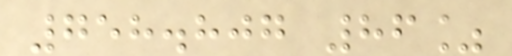758.807 86%
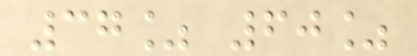37% 60%
